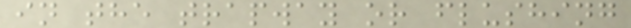in the trapway or flushing
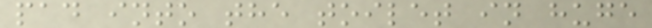pad into the toilet in huge
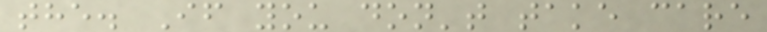the. If you don't take care
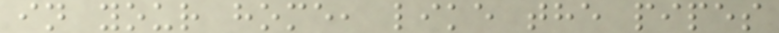in your home, like the pipes
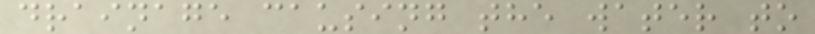drainage causing the water to
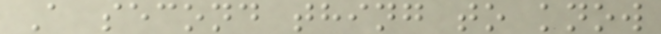A second thing to know
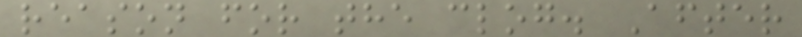reason for the clog. After
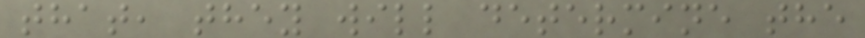that, they will determine the
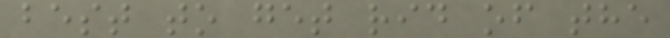best to get rid of the
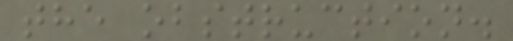the obstruction.
